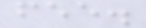fee.
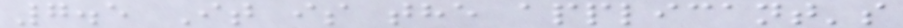7.5 It is the applicant's
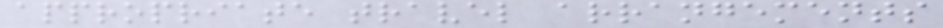appropriate travel arrangements
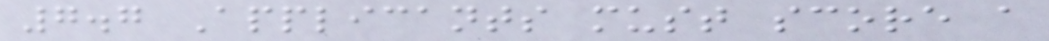7.7 Applicants must score a
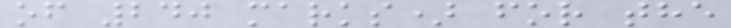of 240 marks) for the
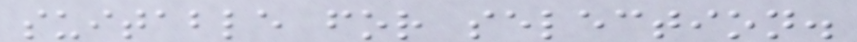suitable for selection.
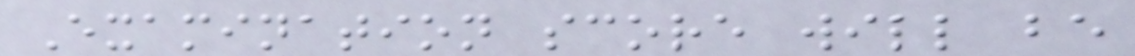Examination score will be
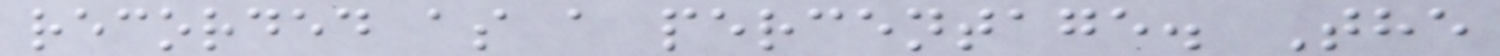recorded as a percentage. The
